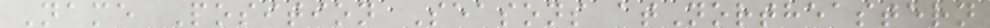Name Position Seasons atNortheastern
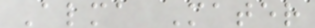Alma Mater
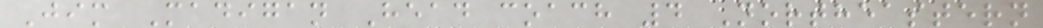Jim Madigan Head coach 4 Northeastern
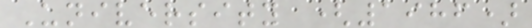University (1986)
